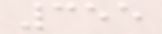355
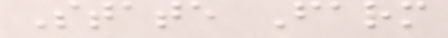State Farm
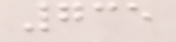735
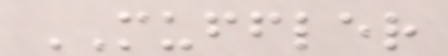MUFFLER
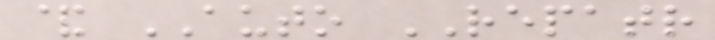& AUTO REPATR
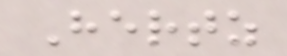Hertz
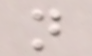n
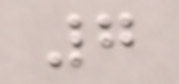7
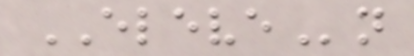ELEVEn
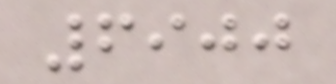6900
